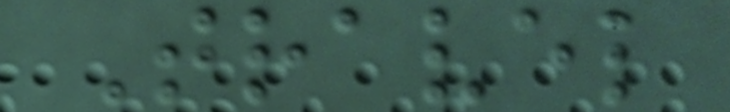Travel
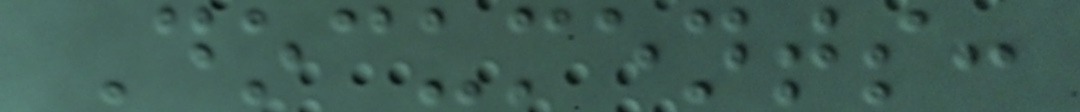Documents:
